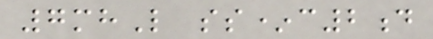7mhL ss*c2d
